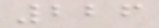226
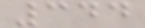344
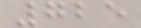725
